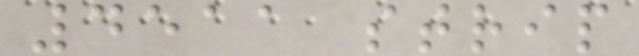4511 strip
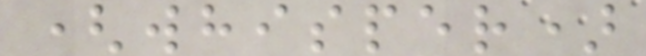(whisper)
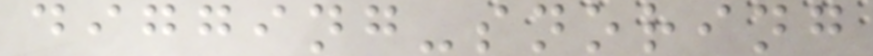digging-snoring
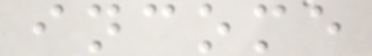income
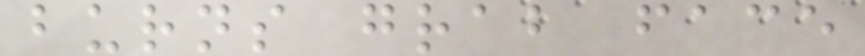burns grab face
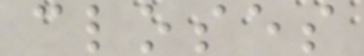closes
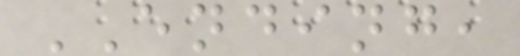ENDING,
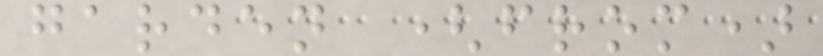garden (from)
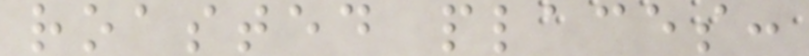roasted places:
